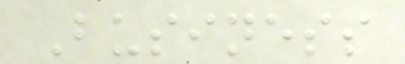Business
